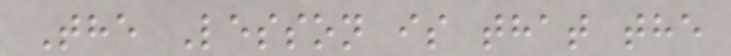The Lesson is that the
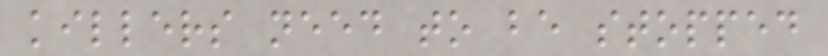killers need to be stopped
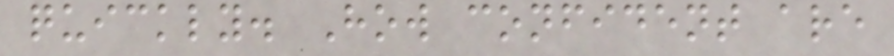quickly. How confident are
